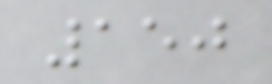150
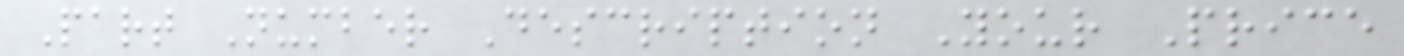Part Number Description Your Price
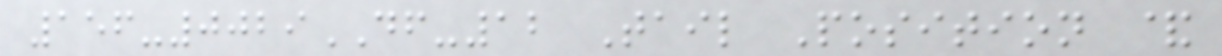156-0029DF-12 Tail Position &
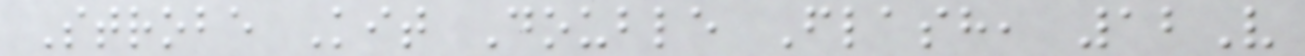Strobe Kit Double Flash, 12V
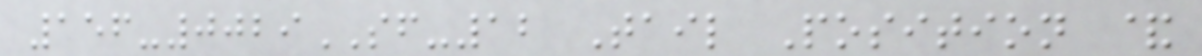156-0029SF-12 Tail Position &
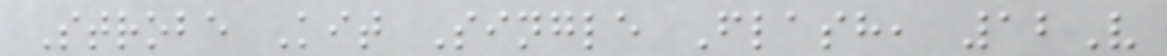Strobe Kit Single Flash, 12V
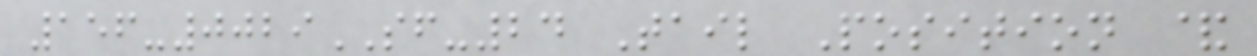156-0029SF-24 Tail Position &
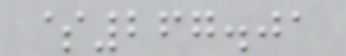$267.01
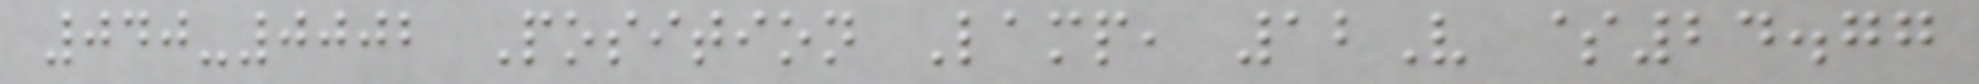040-0002 Position Lamp, 12V $24.77
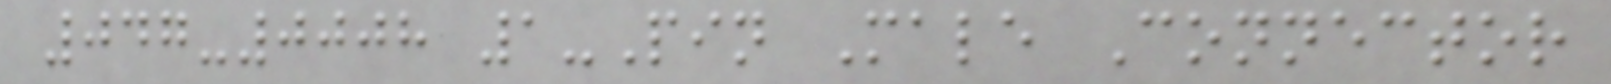047-0008 1-Pin Male Connector
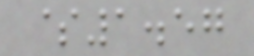$1.57
